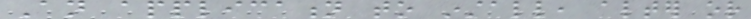An application to install, alter or
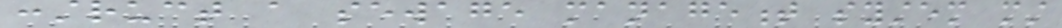construct a sewage management system must
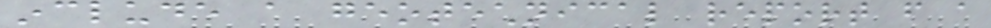include a geotechnical report from a
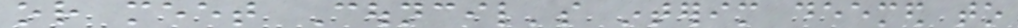or meet Council's interim deemed to
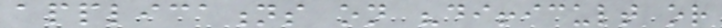applications on "difficult or
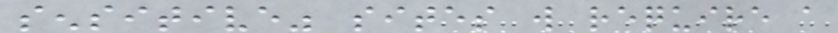sensitive" sites will require a
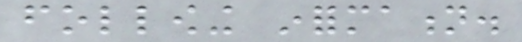following information.
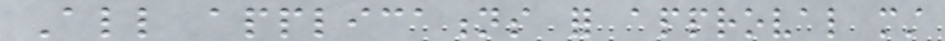All applications for approval must
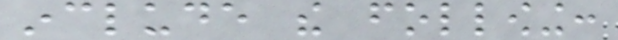include the following:
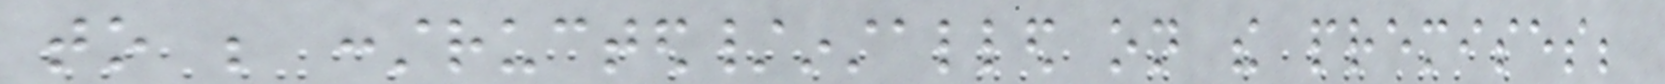to be constructed/installed on the premises;
